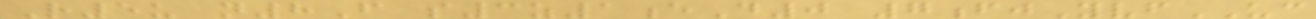R5u n8F s3z1eD0 7fjYvfUC
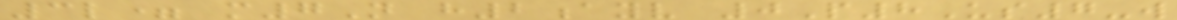3l= m7N h2ayv 0P8Us7-w
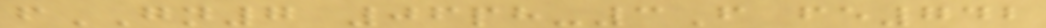fGN7 06ph-3F fe742
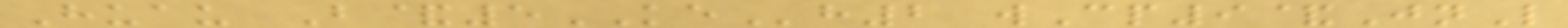Huau B&5KEh2 wCp9&JnL
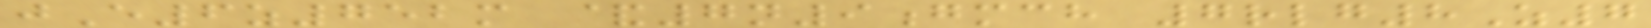jE6z752m &7n9gmch 7rlg8Z7
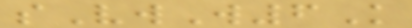sVwW6K
